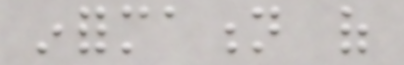information of
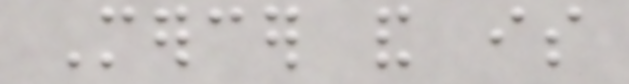Mercer and is
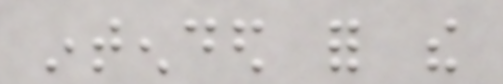intended for the
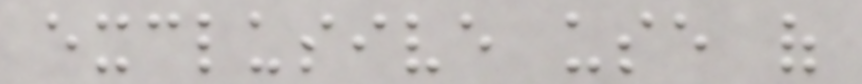exclusive use of
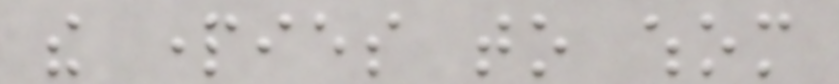the parties to whom
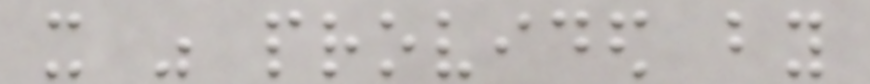it was provided by
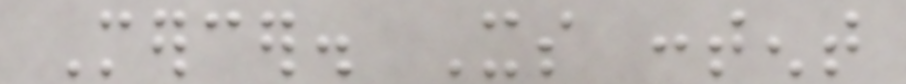Mercer. Its content
